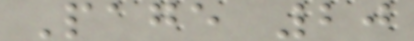Page 20
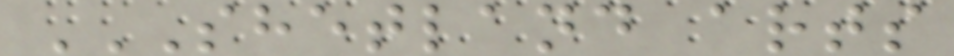SHETLAND ARTS
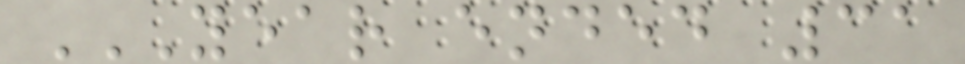YEAR ENDED 31
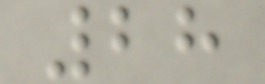28
